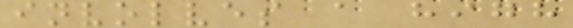involves a high
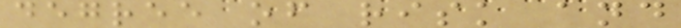degree of risk and
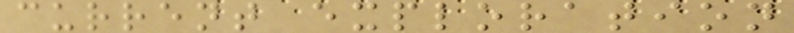current exploration
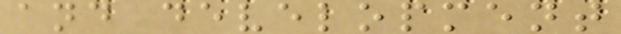and development
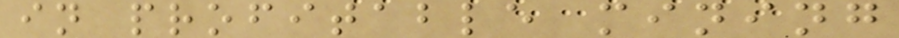in profitable mining
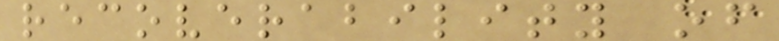recoverability of
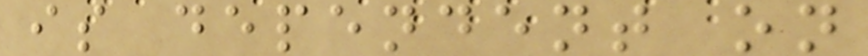is dependent on
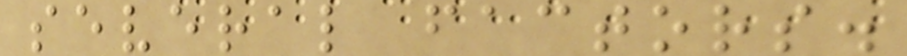several factors.
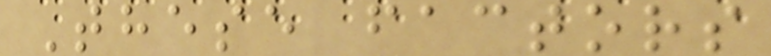These factors
